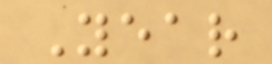Year
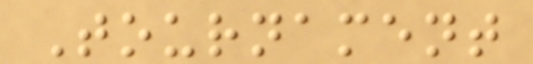Tournament
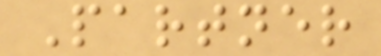Partner
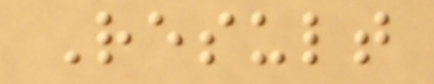Result
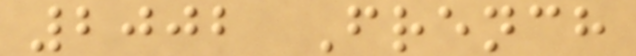2002 French
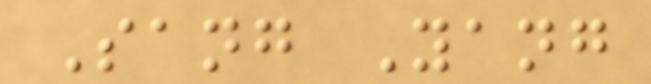Sang Yang
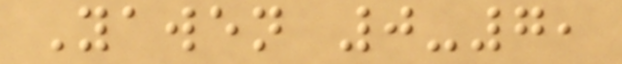Yawen 0-7,
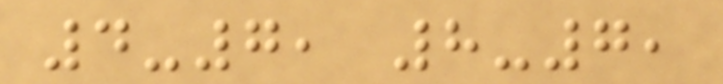4-7, 8-7,
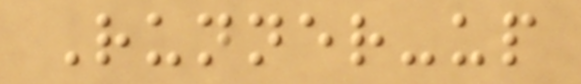Runner-up
